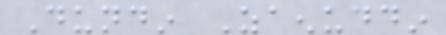Dundin Zaenuddin
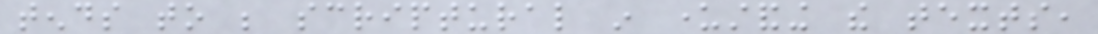tends to be scriptural in understanding the texts,
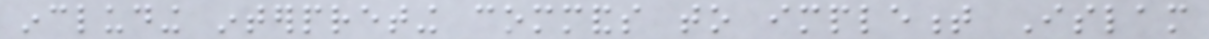including interpreting commands to implement Islam
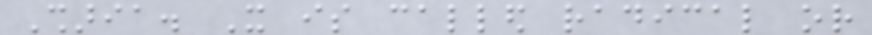Sharia. It is called radical or
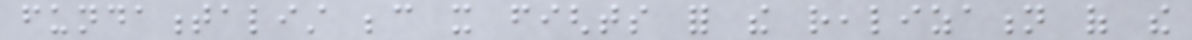fundamentalist because it fights for the realization of the
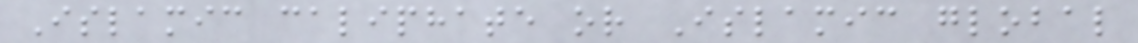Islamic caliphate or Islamic global
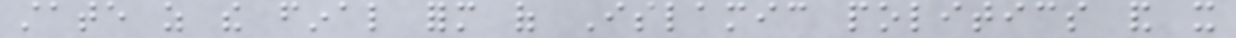state as the final form of Islamic politics and it
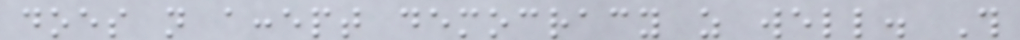does not accept democracy as well. This
